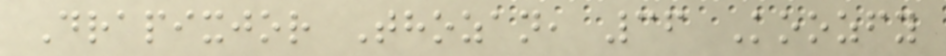Drapixjor Thozan, 36 Koozfy
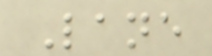Lane
